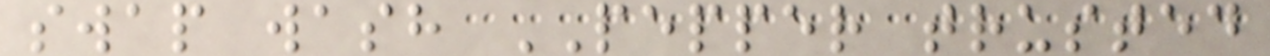swap wash PEPPER trusted
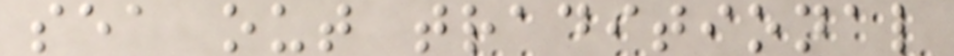sea out traditional
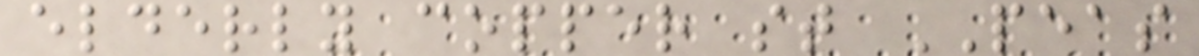elderly copper st PEAS
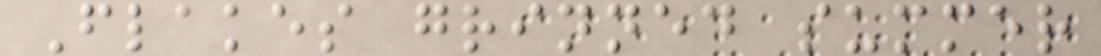Flakes grinned summer
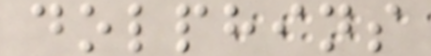dolphins
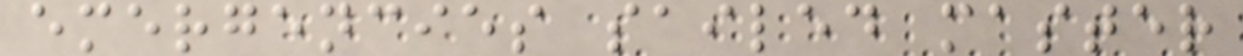emergencies sailed master
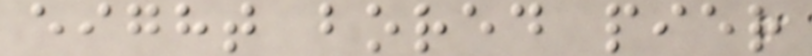eight bored pier
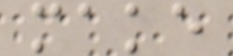make
